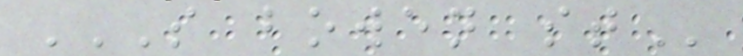S BOWEN ST
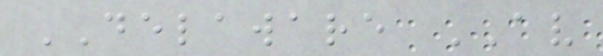DELAWARE AV
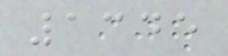1345
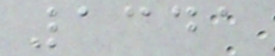1341
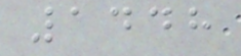1448
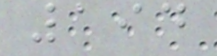194
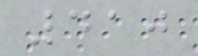410
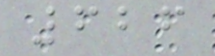626
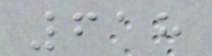618
